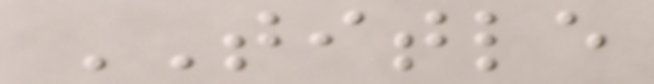TITLE
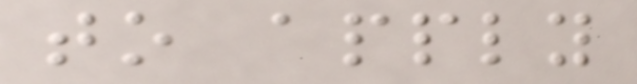to apply
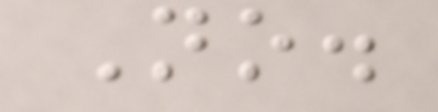No.
